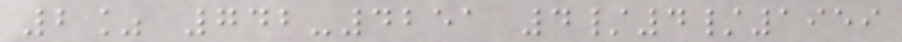2% 742-4251 4/4/1959
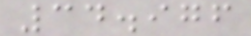34.976
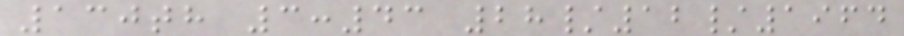130th 3:43 28/12/1964
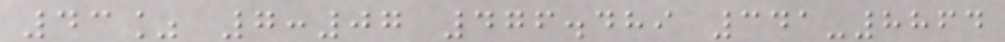43% 7:07 476.489 341-8864
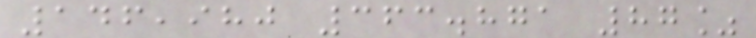146,980 363.871 87%
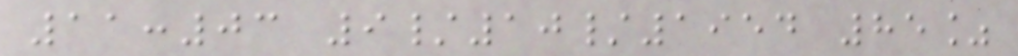11:03 9/10/1954 85%
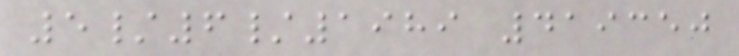5/6/1989 419350
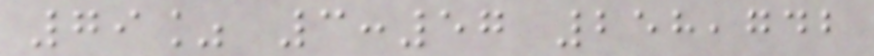79% 3:57 258,742
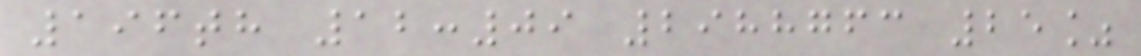196th 12:09 2988763 25%
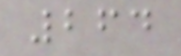264
